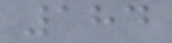184
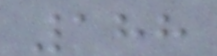188
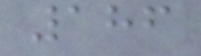186
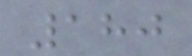180
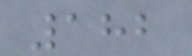182
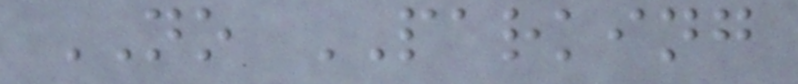NO PARKING
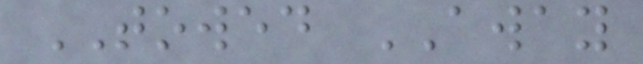TOWED AWAY
